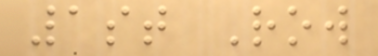1st Row
